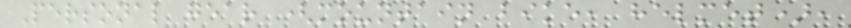Personal gear (mountain bike, helmet),
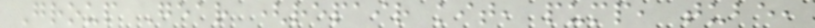Group Gear (repair kit, pump, tube,
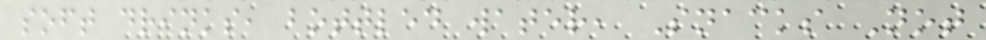soft drinks, bottled water, Snacks Not
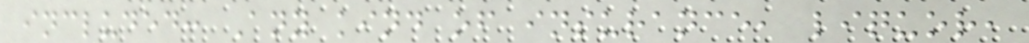included: Any kind of insurance, liquor,
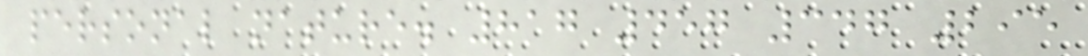personal nature. 817 457 347 295
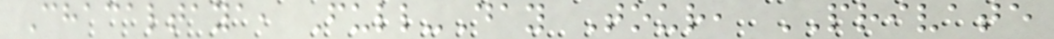Chacaltaya, Full-Day Tour, PRIVATE
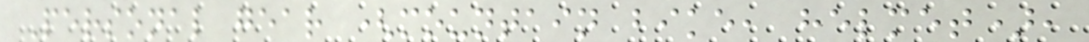Personal gear (mountain bike, helmet),
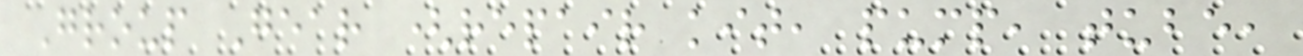Group Gear (repair kit, pump, tube,
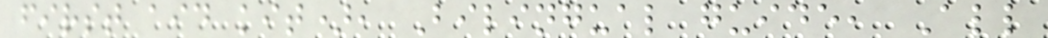first aid kit), Bilingual guide, All
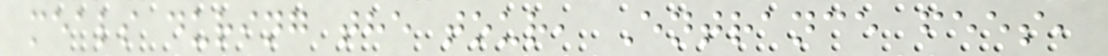meals during the tour, Entrance fees,
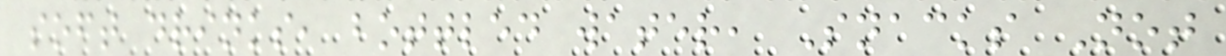soft drinks, bottled water, Snacks Not
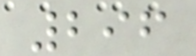296
